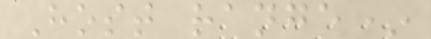Host range*
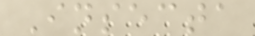Insecta
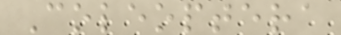Coleoptera
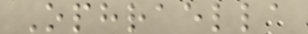Ophraella
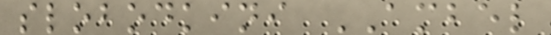slobodkini AMBEL
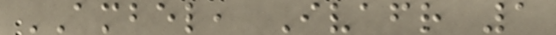AMBEL, Ivafr 1
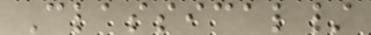Classical/
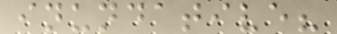inundative?
